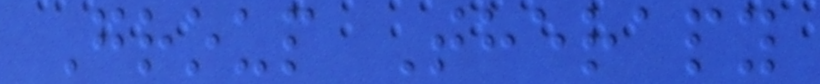Group Therapy
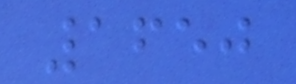1650
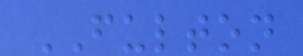FULTON
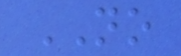NO
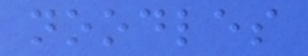noodles
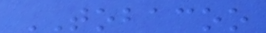TOBACOO
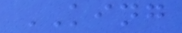KING
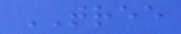TREE
